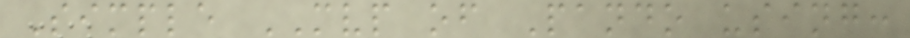Simple MVP of Pando using:
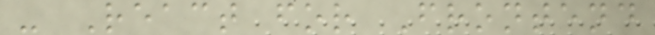- React for Frontend
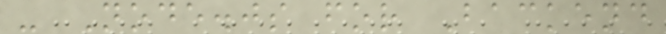- Node.js for Backend
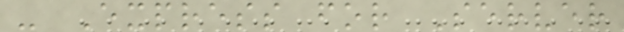- Express for Server
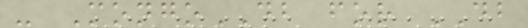- MongoDB for DB
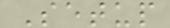Setup
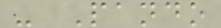- Pando
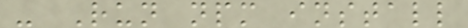- Run npm install
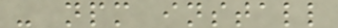- npm install
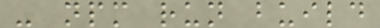- npm run build
